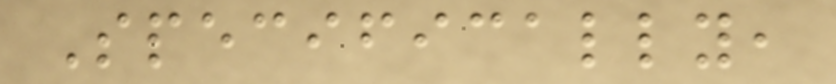Specifically,
